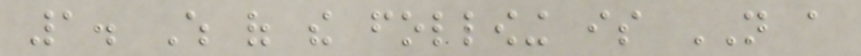1. Which of the following is NOT a
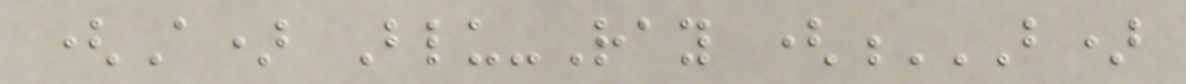(A) Blu-Ray (B)
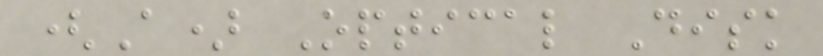(A) Optical Disk
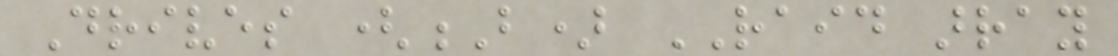Drives (B) RAID array
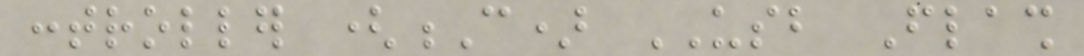controller (C) USB Flash
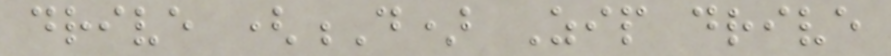drive (D) Zip drive
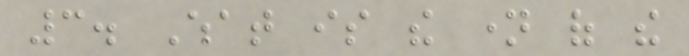3. What is the name of the
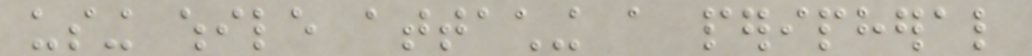using while attaching a peripheral
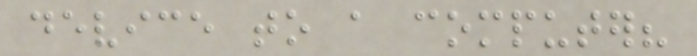device to a computer?
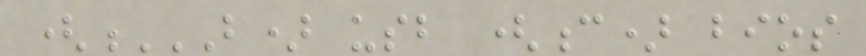(B) USB (C) BIOS
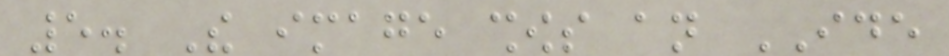5. The image shows an IDE
